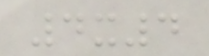4x4
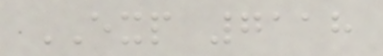EXP 7118
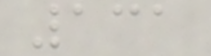131
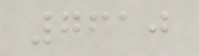7610
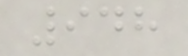948
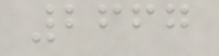2667
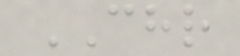CHR
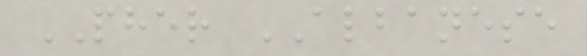PHER ALBANESE
